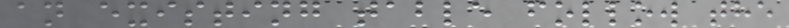an existing table follow the
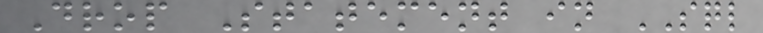Drop Statement in SQL
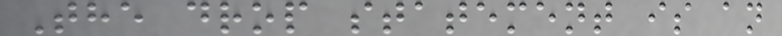The drop statement is an
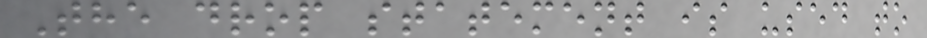The drop statement is used to
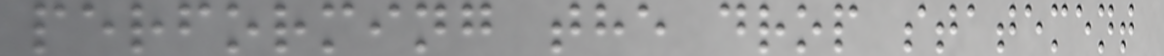performing the drop statement
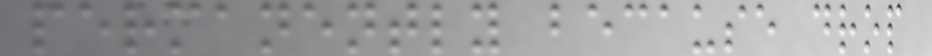permanently because drop
